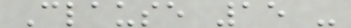Clause 15 -
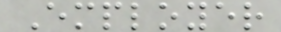Employer
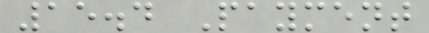15.4 Payment
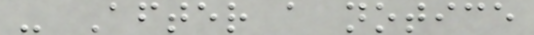- After a notice
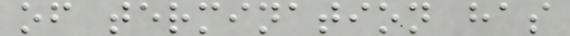of termination has
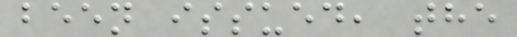been issued, the
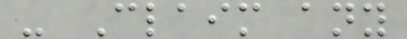- Claim any
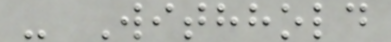- Withhold
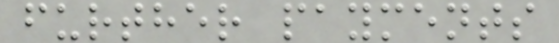further payments
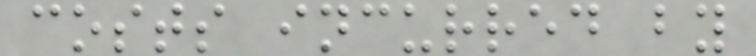costs incurred by
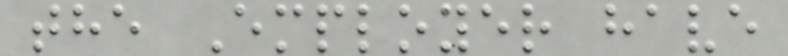the Employer have
